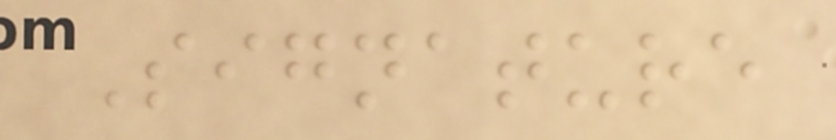Signature
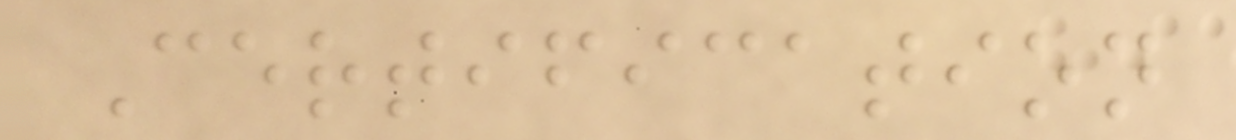Certification
